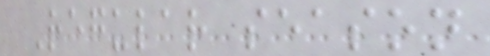Regular season
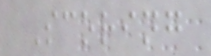Scoring
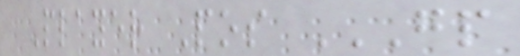Player Pos GP
